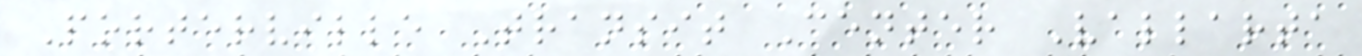Porterville Transit Center Vallarta
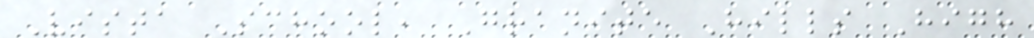Vista School, Granite Hills High
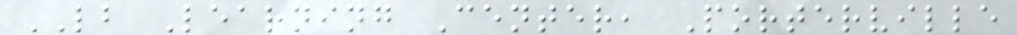LB Learning Center, Porterville
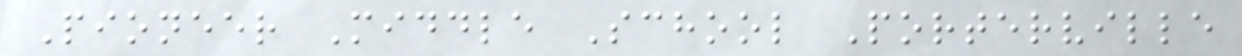Pioneer Middle School Porterville
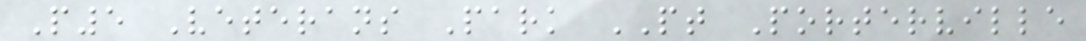P5 Veterans Park PT Porterville
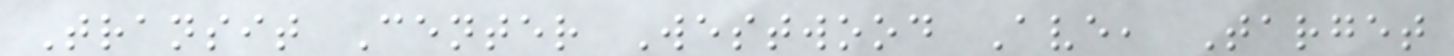Transit Center Westwood Ave, Target
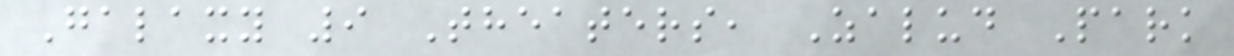Galaxy 9 Theaters, Zalud Park
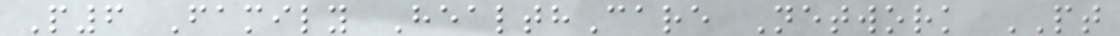P6 Family HealthCare Network PT
